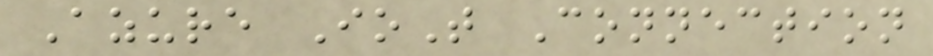Azure IoT Connection
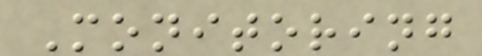Monitoring
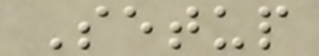Setup
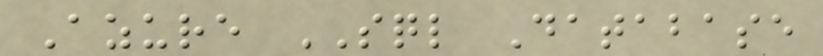Azure SQL Database
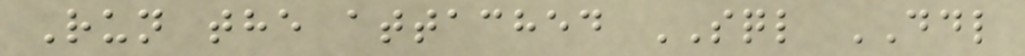Run the attached SQL DDL
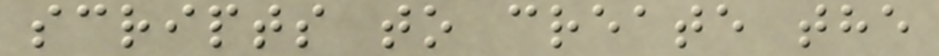scripts to create the
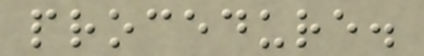procedure.
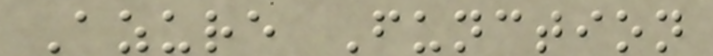Azure Function
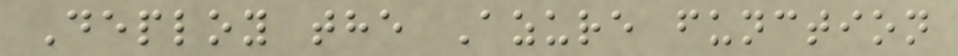Deploy the Azure function
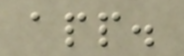app.
